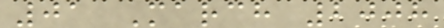01 March 2008
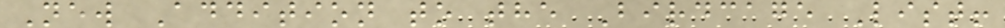New Addition to the Birdcage List!
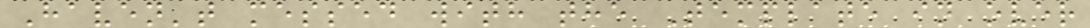Haven't messed with the Template in over
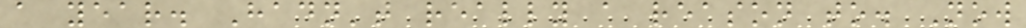a year. Hadn't really a reason to. Now
